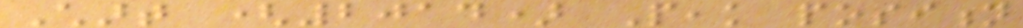Chart (2014) Peak position
